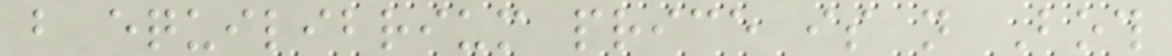but equilibrium price is not Both
